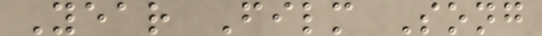Year Film Song
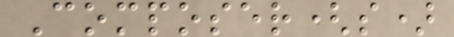Composer(s)
